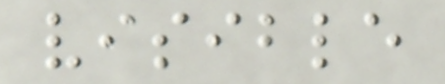visible
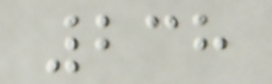238
